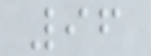96
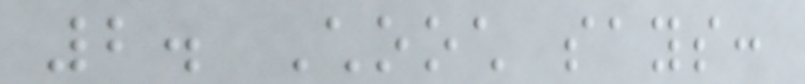2. Chooch says:
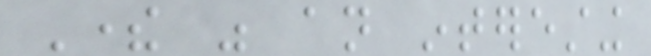There was an interesting
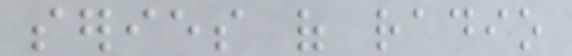series of radio
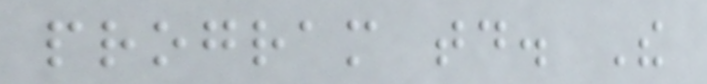program today. The
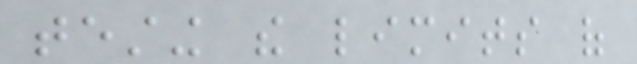testing the limits of
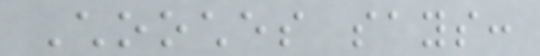Chooches says:
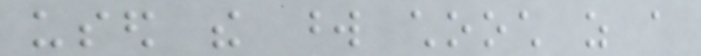used the word chooch as a
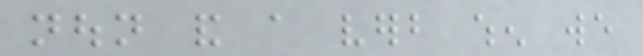noun and a verb when we
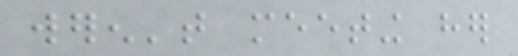weren't meeting her
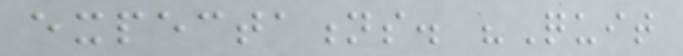expectations. "Quit
